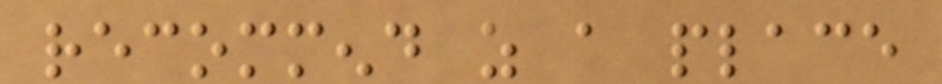recommend as a place
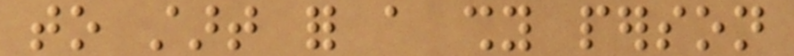to start for a shy person
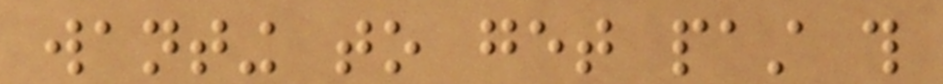wanting to get past this
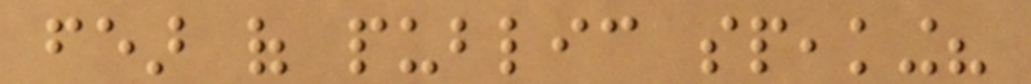fear of public speaking?
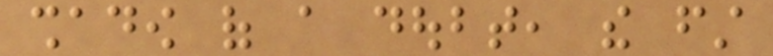shadow of a doubt, the first
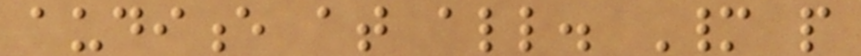audience at all. Many people
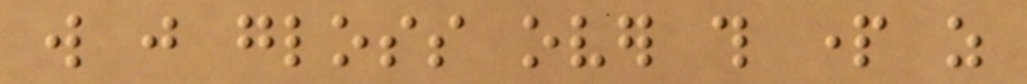will just gloss over this part as
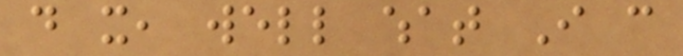do it, well what I can
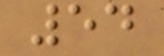54
